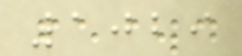1029
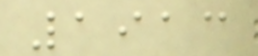1913
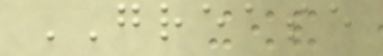GREASE
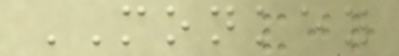MONKEY
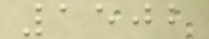1502
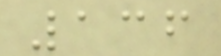136
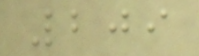209
